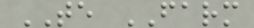TE FARM
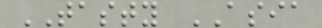TASTY ASIA
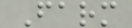Farm
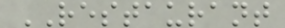RESTAURANT
